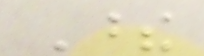These
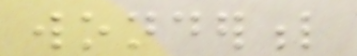wonderful
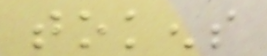tokens
